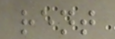rent
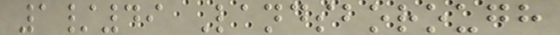1/49 Landsborough
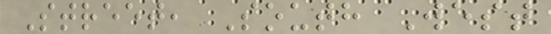Street, South West
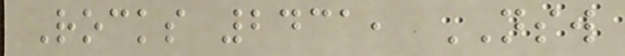Rocks 2431, NSW
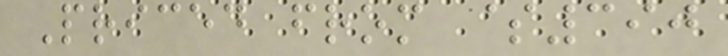Priced from $390
